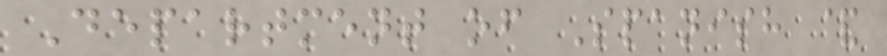Department of Spanish &
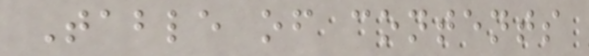Table of contents
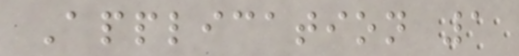Application 1
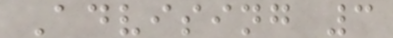Advising 3
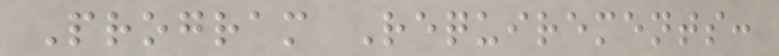Program Requirements:
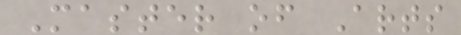Master of Arts
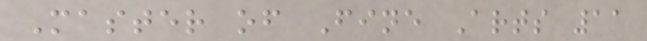Master of Fine Arts 11
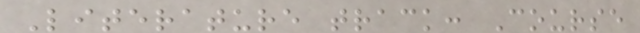Literature track: Course
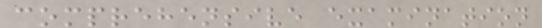comprehensive examination
